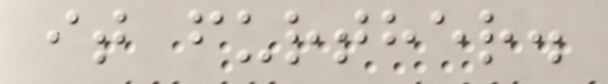it further.
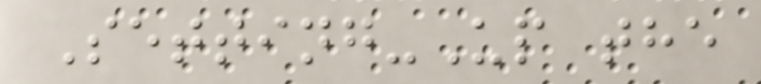Setting-Up the
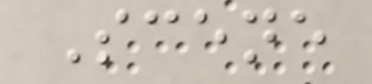Scene
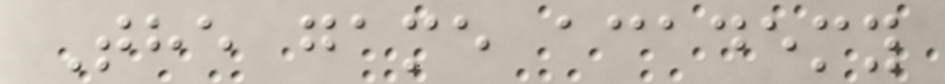The game academy
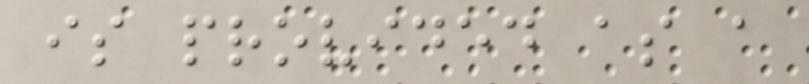is provided as a
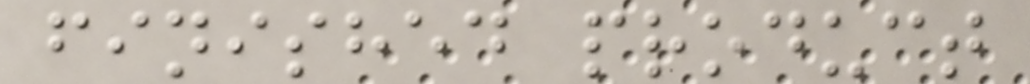finished product
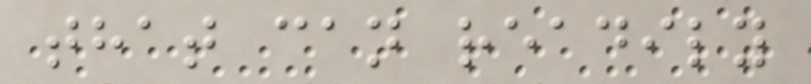that can readily
